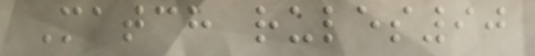Match rules90
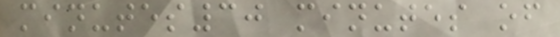minutes30 minutes of
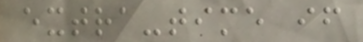extra-time if
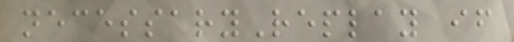necessaryReplay if
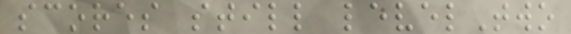scores still levelTwo
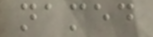named
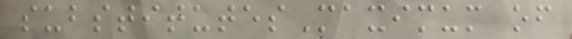substitutesMaximum of
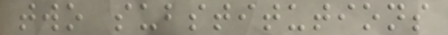two substitutions
